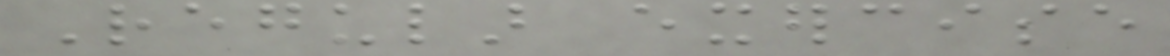Regular exercise
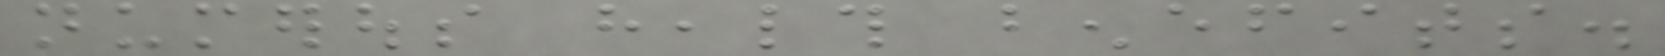numerous health benefits.
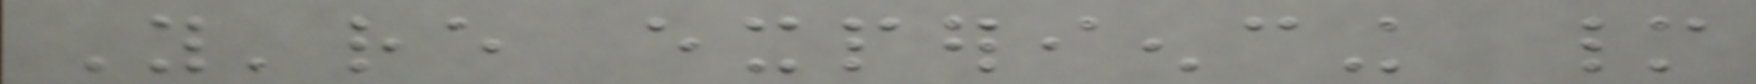You're experiencing many
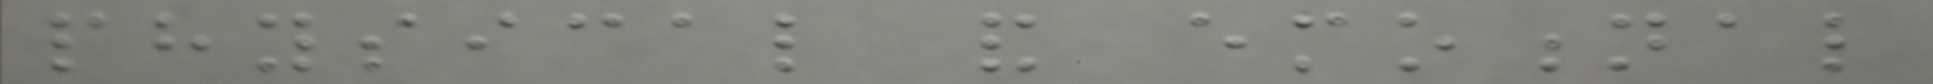physical and emotional
